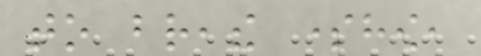to breathe somehow,
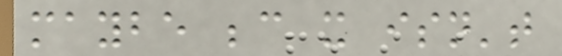maybe because it isn't
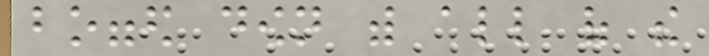bogged down with all of the
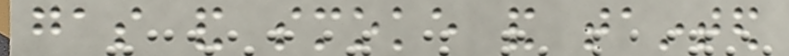gas and smoke and tainted
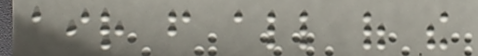air from all of the
